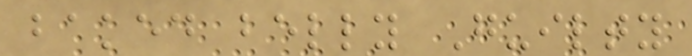baked belly Guilty
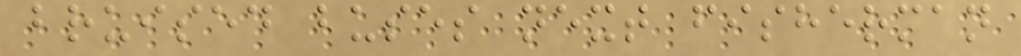bruised buses next fisherman
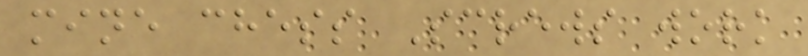mine chess Screws work
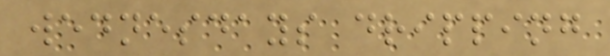wednesdays dripping
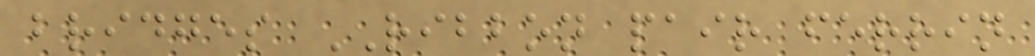bridges RIBBON pair ferrin
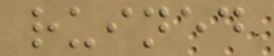ruined
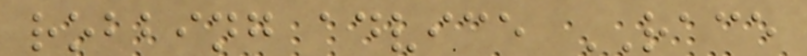robbing advice RACE
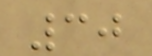30
